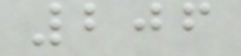206
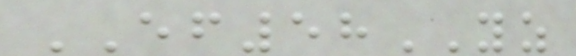EF58YZ
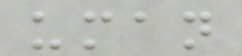uman
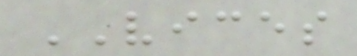VICES
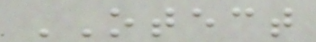OTECT
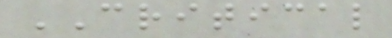CRITICAL
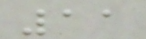11
